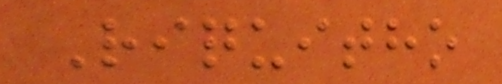Riquitho
